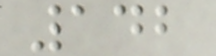142
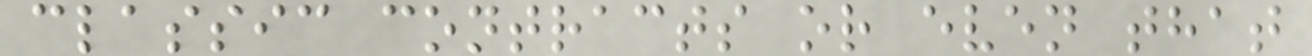classic contracts or even that
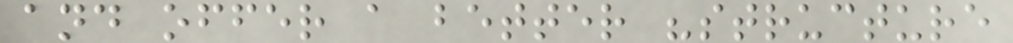and offer a better "structure
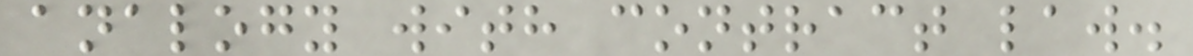analogy with contract law.
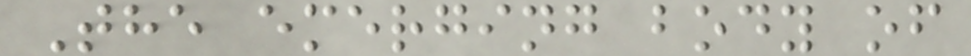The emerging body of
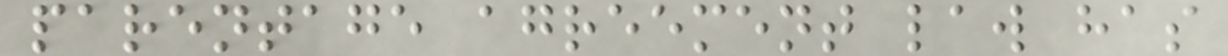parentage agreement law has
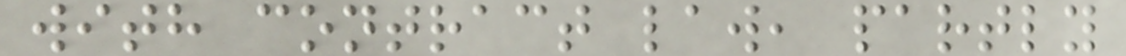with contract law, partly
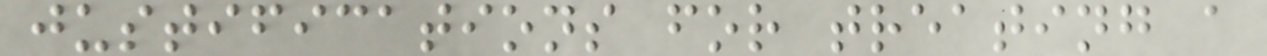justifications for treating a
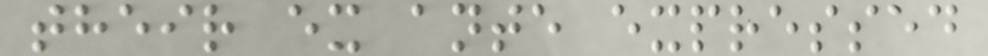their ex ante expressed
